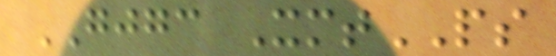GJGC XmtPS
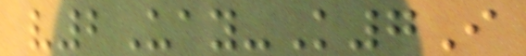v2Uay-K7I
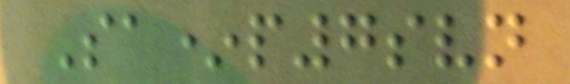Sa*p7svn
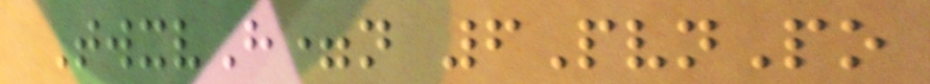TwxvH=n 6PvnPo
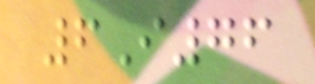6I76
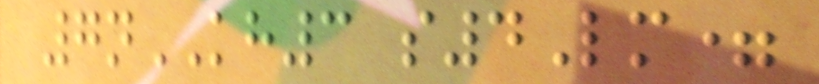7nKH3 s4Lm=
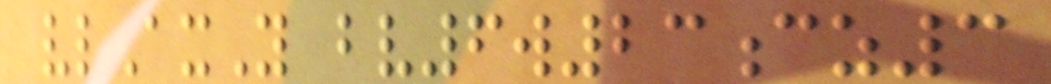vlAxY bv6w23cz3
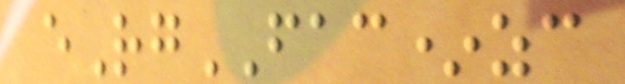eRgFAC*zc
